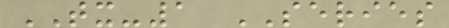TX-1 SERIES
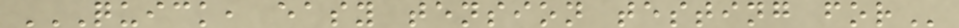QUICK, EASY TENSION TESTING FOR
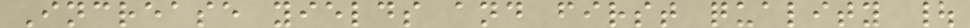Increase yields and first quality |
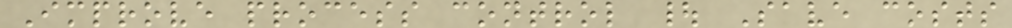Improve process control | Save costs
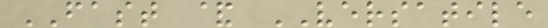FAST & VERSATILE
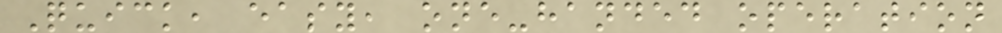Quick, easy, one-handed operation
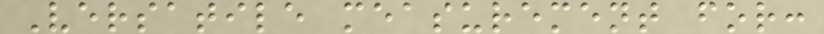Versatile measurement for:
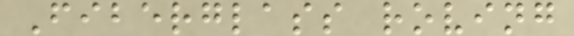Fiberglass roving
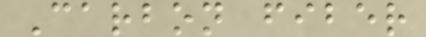Carbon fiber
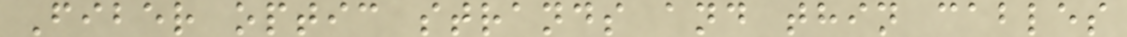Fiber optic strands and thin cables
